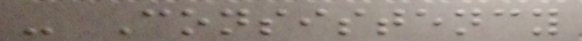- Consistency
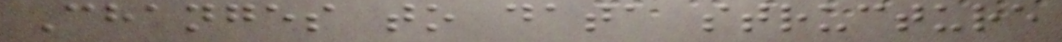Changes to data structure
